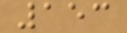153
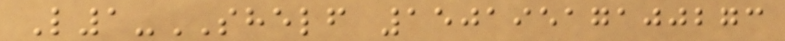L1-SHELF 15019517100273
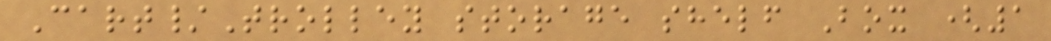Cart/Trolley storage shelf Box (1
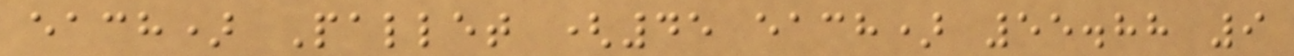each) Pallet (45 each) 55.88 9
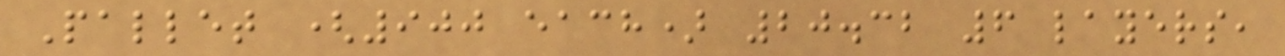Pallet (900 each) 20.32 6 layers,
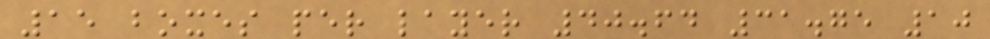15 boxes per layer 40.64 31.75 10
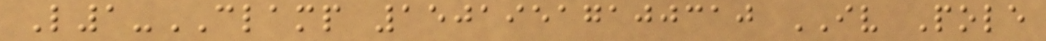L1-CLAMP 15019517100310 IV Pole
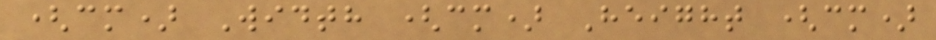(cm) Width (cm) Height (cm)
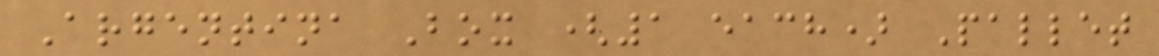Argentina Box (1 each) Pallet
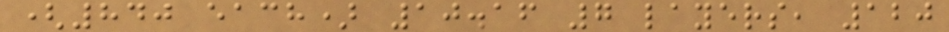(840 each) 10.16 7 layers, 120
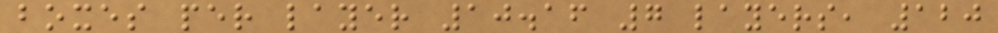boxes per layer 10.16 7 layers, 120
